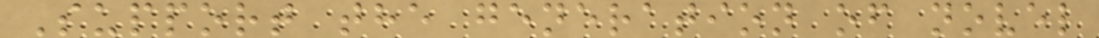Support the generation of novel
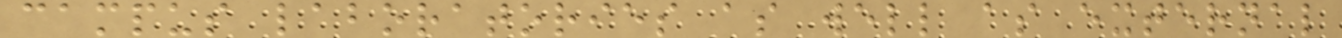campus laboratories as well as external
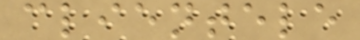clientele
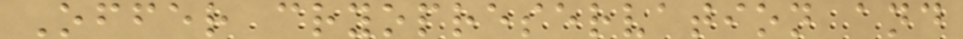Offer cryopreservation and
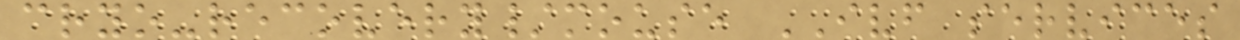cryo-recovery/mouse IVF services
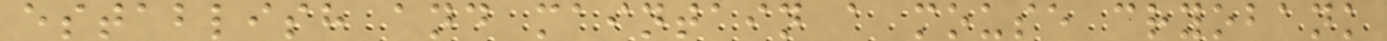establish and maintain a mouse cryobank
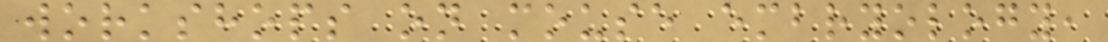workshops on mouse embryology,
